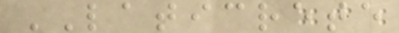LATICRETE
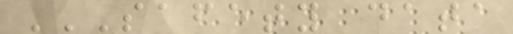SAFETY DATA
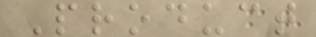Product
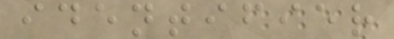identifier
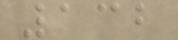132
